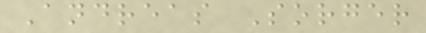Andreas Sorger
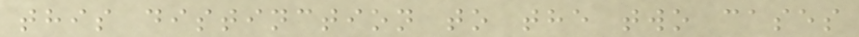this distinction to the two cases
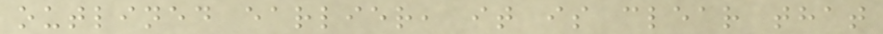outlined earlier, it is clear that
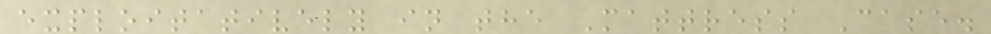exploitatively in the Mattress Case.
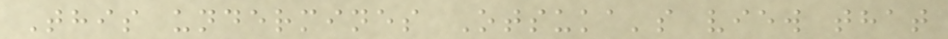This undermines Otsuka's view that
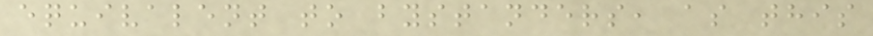equivalent to bystanders, as this
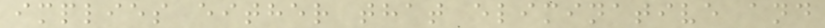implies either that eliminative and
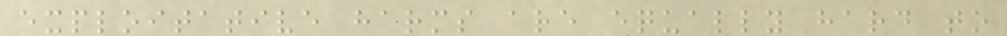exploitative harms are equally hard to
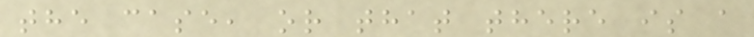the case, or that there is a
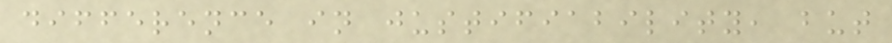difference in justifiability, but
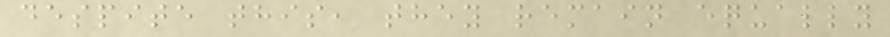despite this, they remain equally
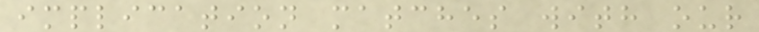implication matches with our
